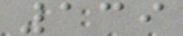139
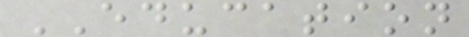EDUCATION
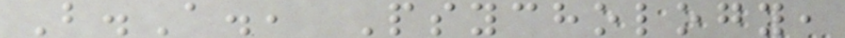B.A., Psychology,
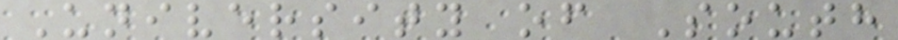University of South
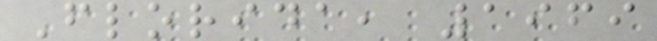Florida, 1969
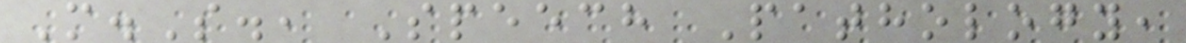M.S., Speech Pathology,
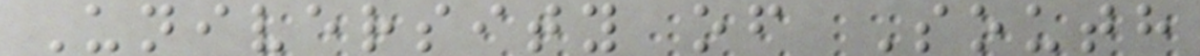University of South
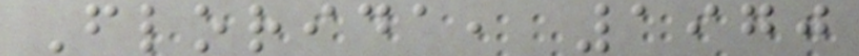Florida, 1970
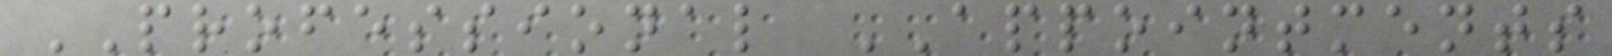PROFESSIONAL APPOINTMENTS
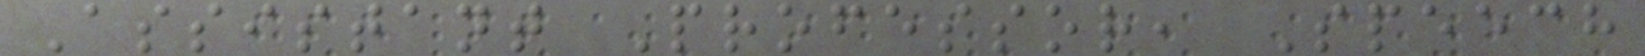Assistant Professor, Speech
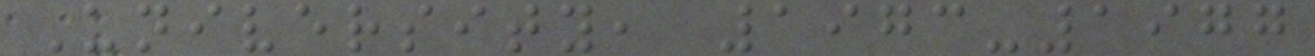University, 1973-1977
